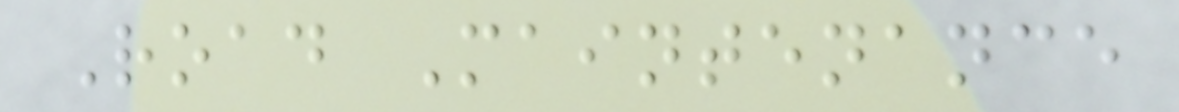Road Maintenance
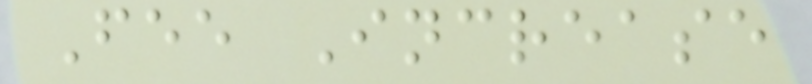Fee Increase
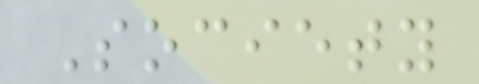Society
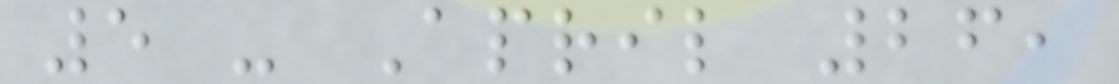5 - April 26,
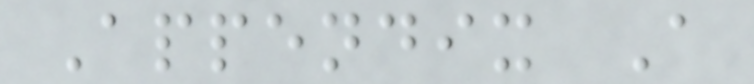Appendix A
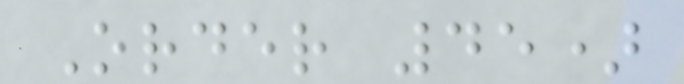Order 45)
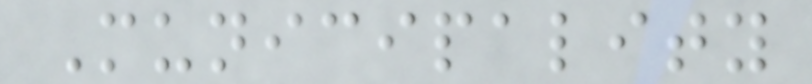Municipality
